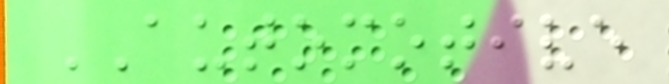AUTOMOTIVE
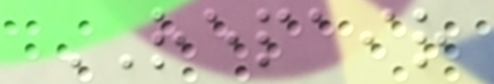REPAIR
